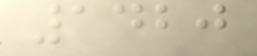1420
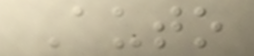Auto
